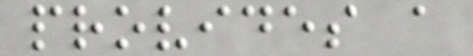provides a
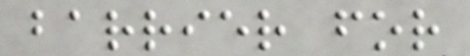barrier for
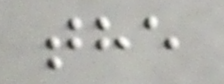the
